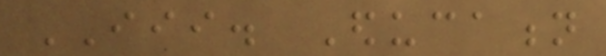III. Education
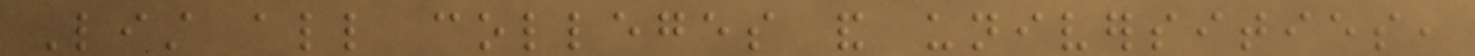List all colleges and universities,
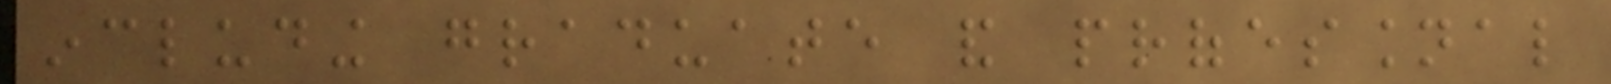including graduate and professional
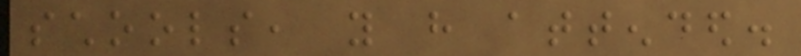schools, you have attended.
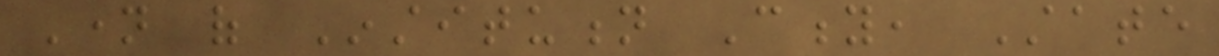Name of Institution City, State
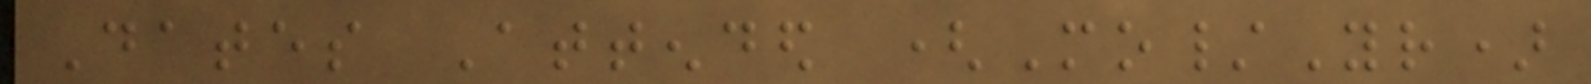Dates Attended (Mo/Yr)
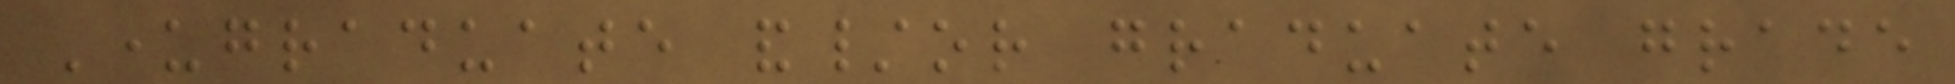Undergraduate and/or graduate grade
